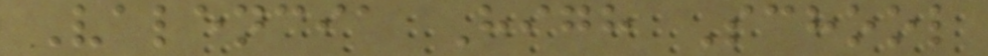Valencia High School
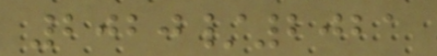2020/2021
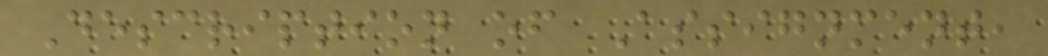Description of Assignment,
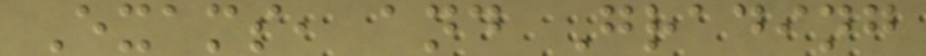Exams, and Grading
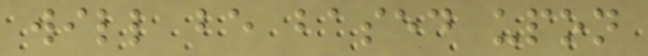will be based upon
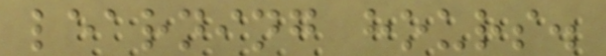learning hours.
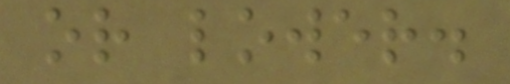or lower.
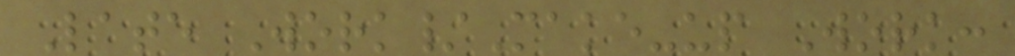Late Work/Make-up Work:
